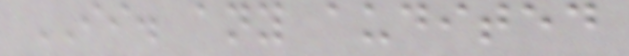II. any audited
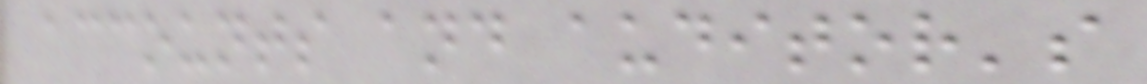accounts and auditor's
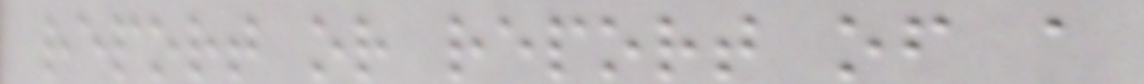report or report of a
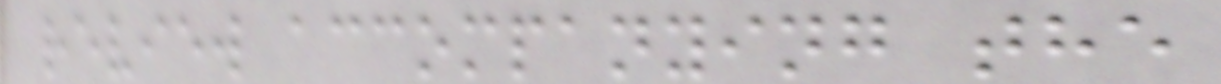review accompanying the
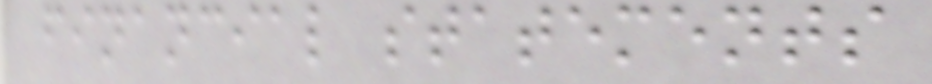financial statements
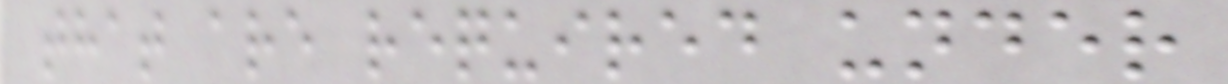that are required under
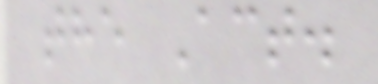the Act.
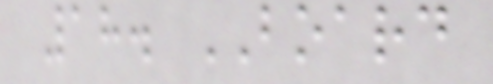18. BOARD
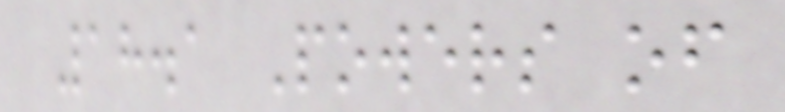18.1 Powers of
